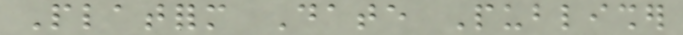Platform Date Publisher
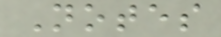Notes
